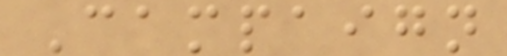Campaign
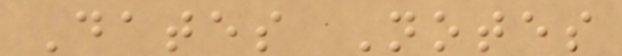Dates Notes
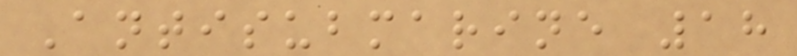Antisubmarine 18
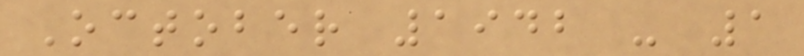October 1942 - 1
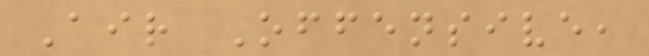Air Offensive,
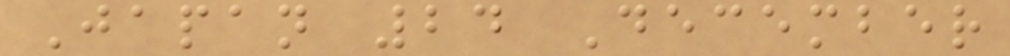Japan 24 December
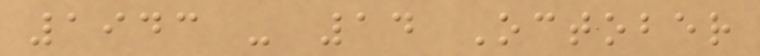1943 - 14 October
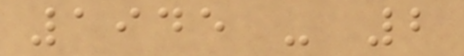1945 - 2
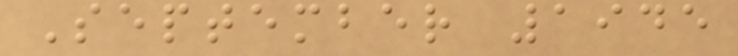September 1945
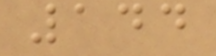144
